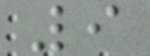9
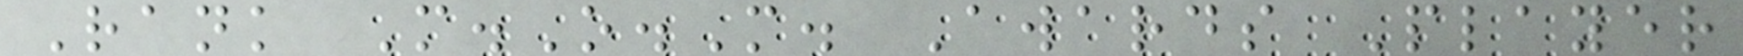Rank M.O.M. Awards Player
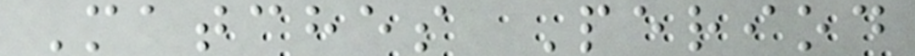Matches Period
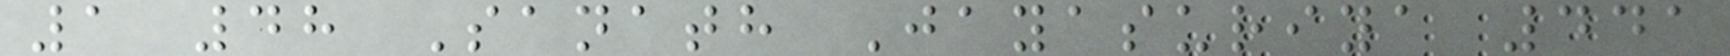1 48 Sanath Jayasuriya 441
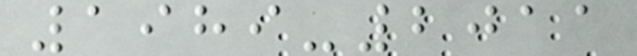1989-2011
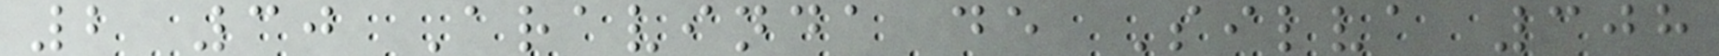2 30 Aravinda de Silva 308
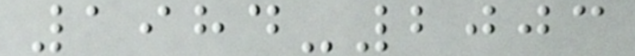1984-2003
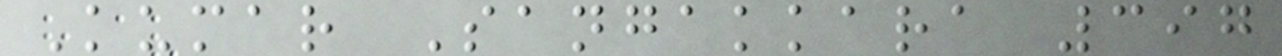Kumar Sangakkara 397
